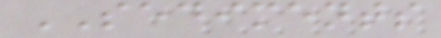SEDIMENTS
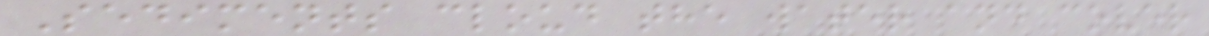Sediments cloud the water and cover
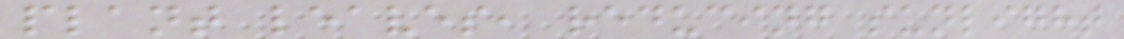plant leaves, reducing sunlight
